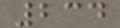234
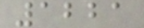1221
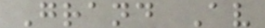Grand Av
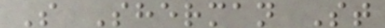S Sherman St
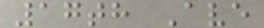17th Ave
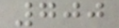700
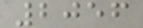2056
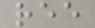ree
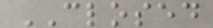CLOSED
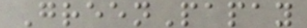GreenPapay
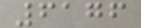6176
